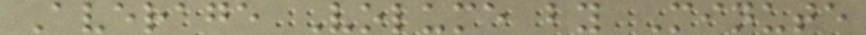Average Volume by Minute
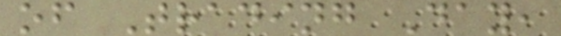of Trading Day,
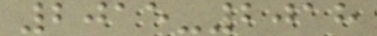2015-2018
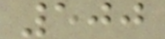500
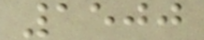1500
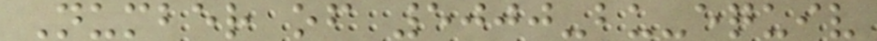Number of 5000-bu-equiv
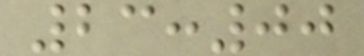23:00
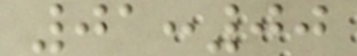01:00
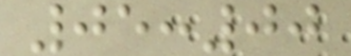05:00
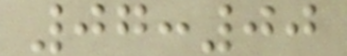07:00
